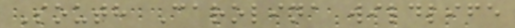South Carolina wildlife
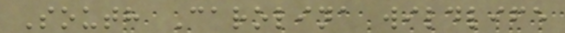South Carolina wildlife
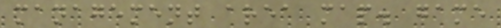management area map. game
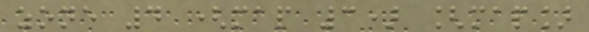zone 4 (map 3) [map]
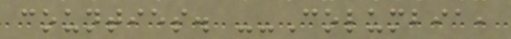counties. --Columbia,
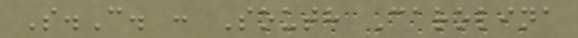S.C. : South Carolina
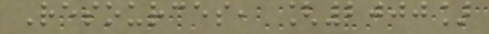Resources, [2000]
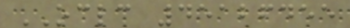OCLC 45126455
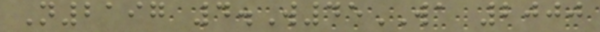N2197 4.W45WA 2000
